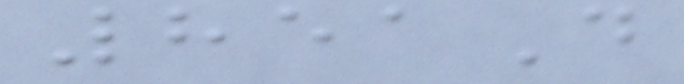851D
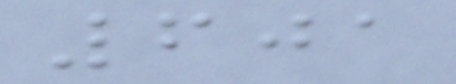601
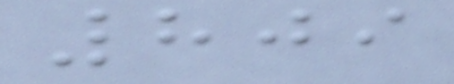809
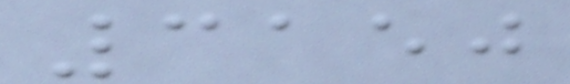3150
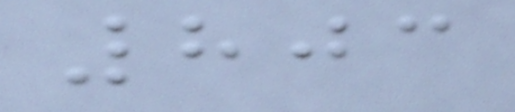803
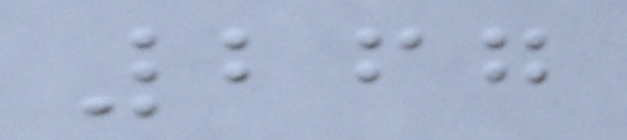267
